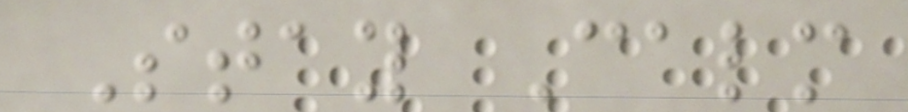Stay Calm
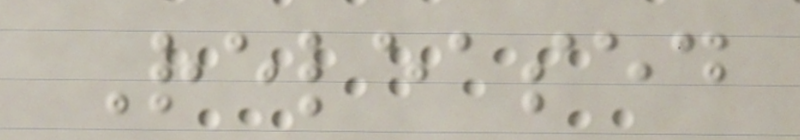Released
